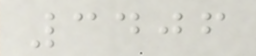3406
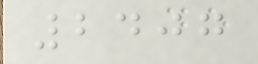2407
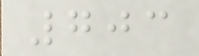703
